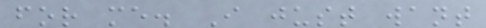for me. I just want
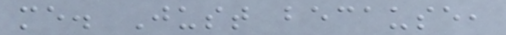me. Just because,
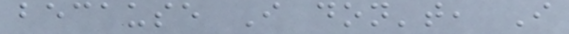because I don't, I
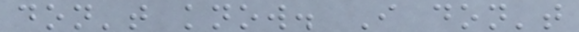don't know. I don't
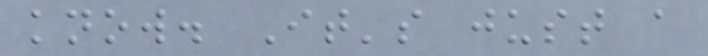know. It's just a
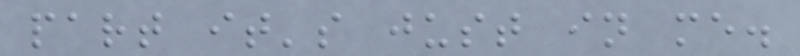part it's just in me.
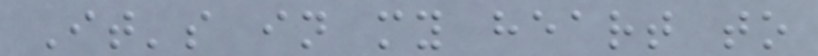It's in my heart to
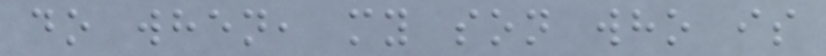do when, my son who is
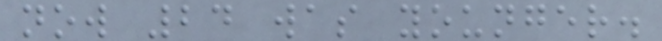now 24 was younger.
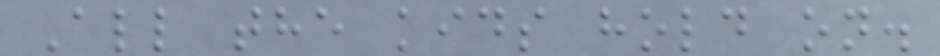All the kids hold on.
